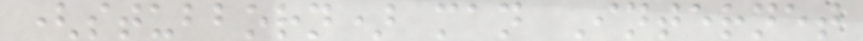(stubborn) man Internet
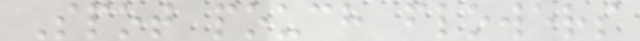Spot pouch flowers
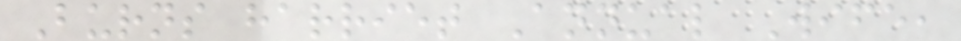Burns harriet Annual Wife,
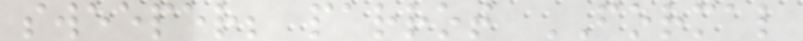sweeper; parrot FORMAL
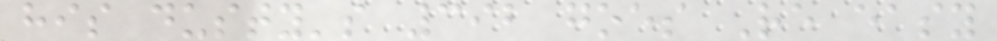his dusty's 392 goes Re easy
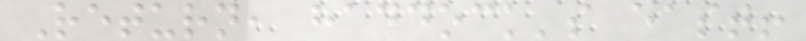Return, haddock's east!
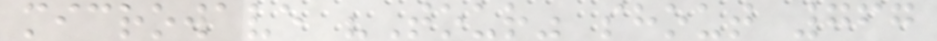microwave "Tour" shout 767
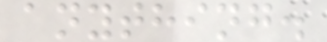anything.
